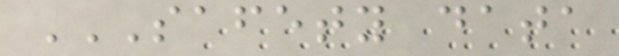SAFETY DATA
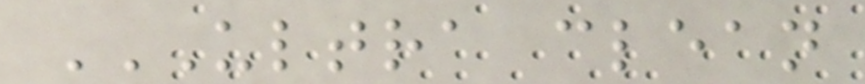ULTRA CLEAN
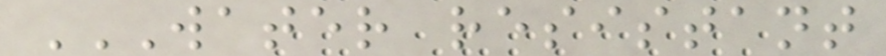WATER RESISTANT
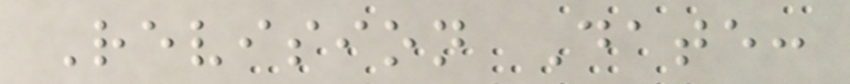Revision Date:
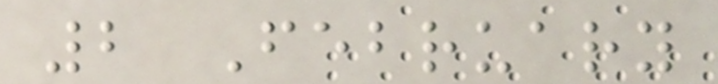2 February
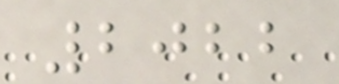2022
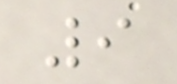9
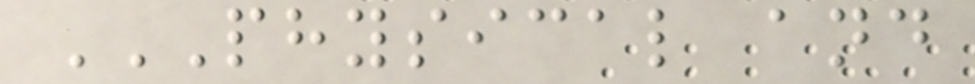PHYSICAL AND
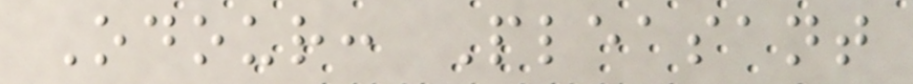Odour: Pleasant
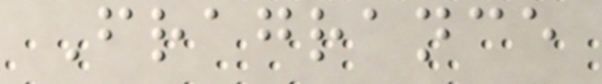Fragrance
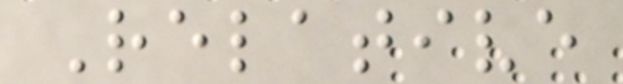Relative
